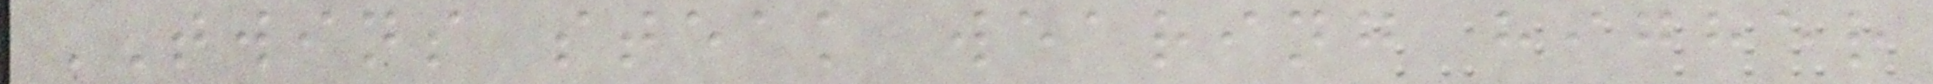TWINS steak wearing higher
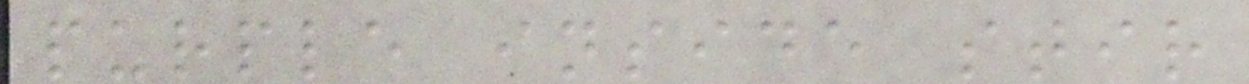purple inside stir
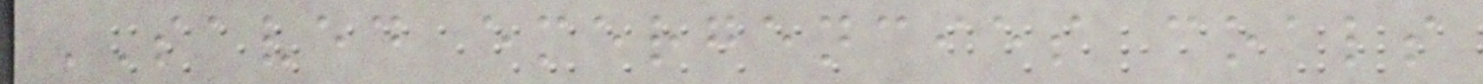SAVED emergencies coals
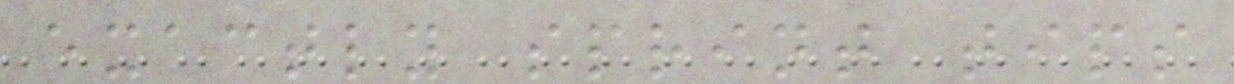exactly sprint tips
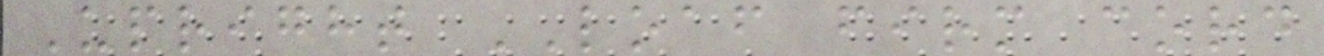Upright LOAF firm cord
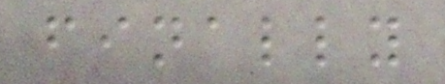finally
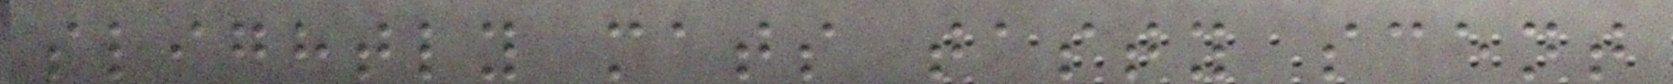slightly mats tasty scent
